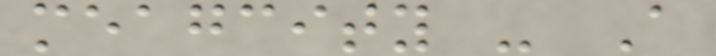meagcity - A
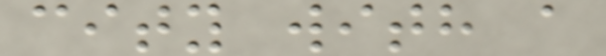city with a
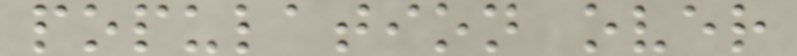population over
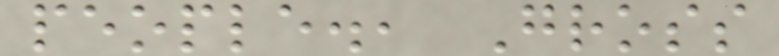people., Gross
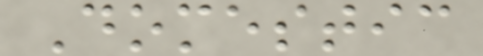Domestic
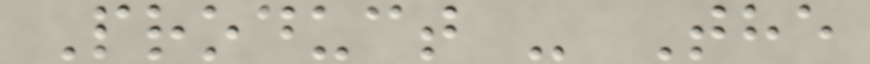Product - The
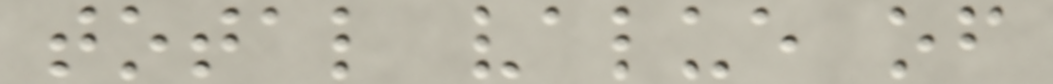total value of
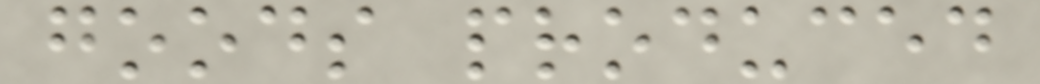goods produced
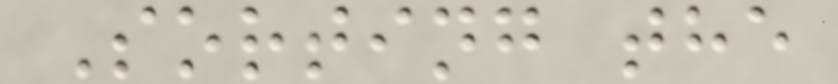Sorting the
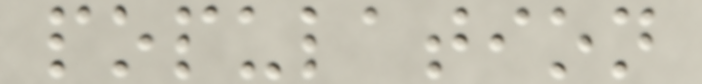population
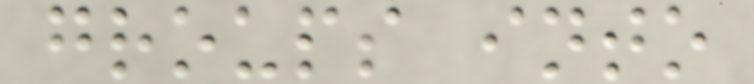groups into
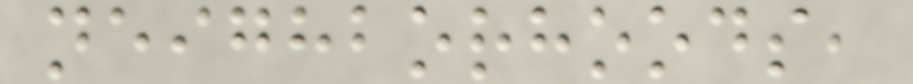neighborhoods,
